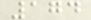174
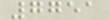7751
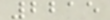2215
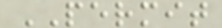PERMIT
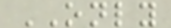ONLY
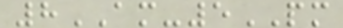8AM-5PM
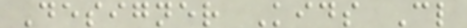Designer Kids Cl
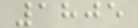1805
